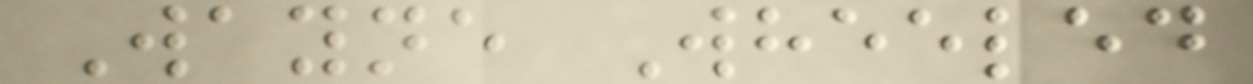Wayne Wheeled
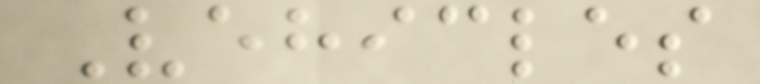Vehicles
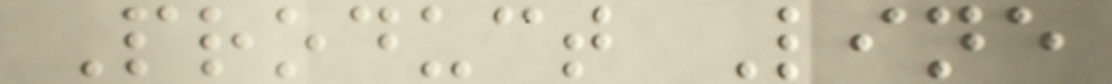Product Line
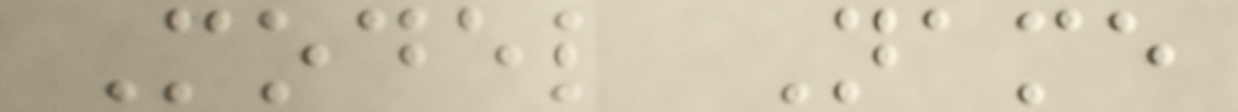Model Name
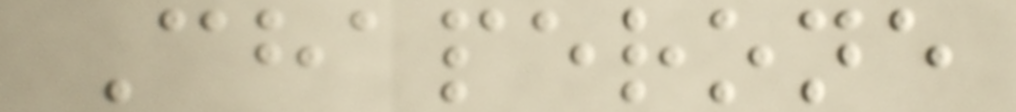Chaperone
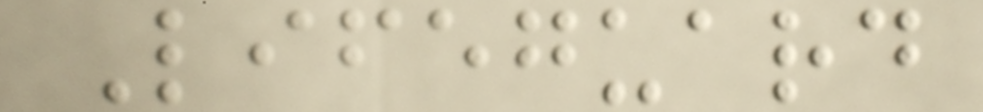Lifeguard
